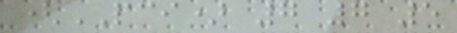(PCI) 7 7 5
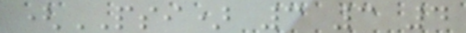(PSI) 3 3 4
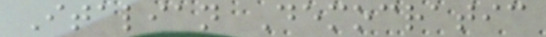Italian Democratic
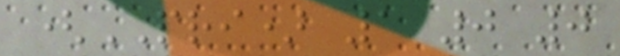(PRI) 1 0 0
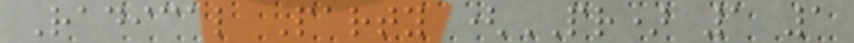Radical Party (PR) 1 1
